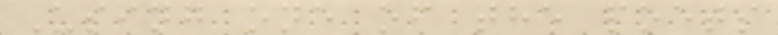Using one of the poets
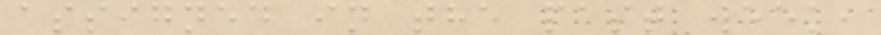assigned in the past week,
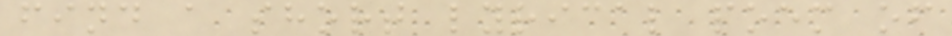find a short lyrical poem of
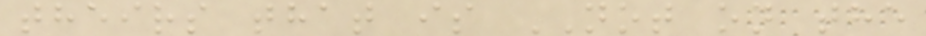theirs that is NOT on the
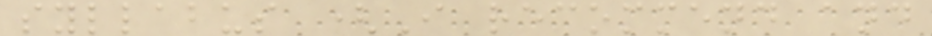syllabus (I recommend and
